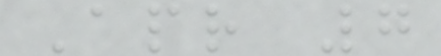Apr 7
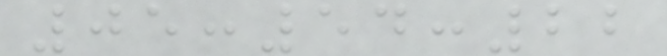05:54:22
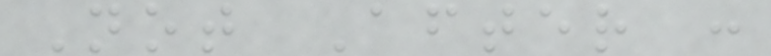Not After :
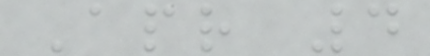Apr 4
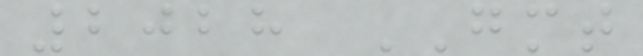2028 GMT
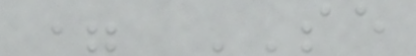= SE
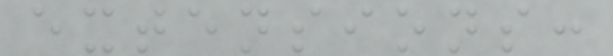extensions:
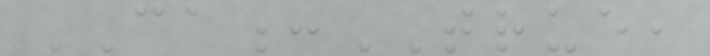CA:TRUE,
